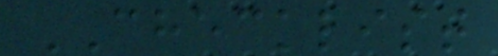CHECKLIST
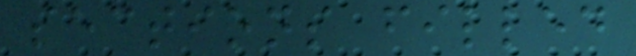sections filled
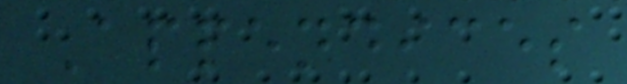Appendices
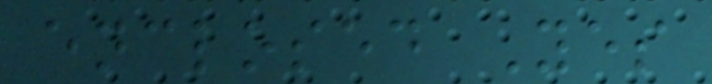enclosed Yes
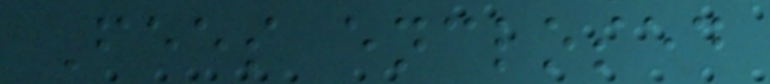Fees enclosed
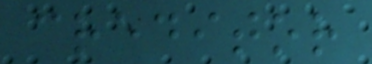creditor
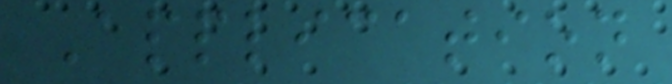Application
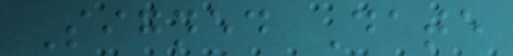Signed Date
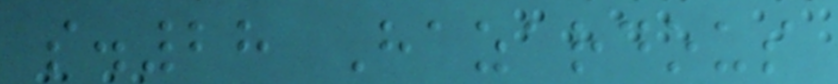s.28 Hazardous
